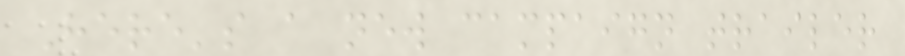Here's a new campaign trailer
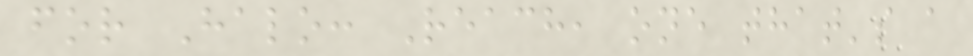for Halo: Reach, one that's a
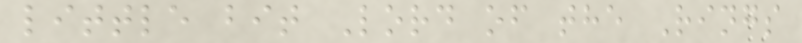little bit Lord of the Rings
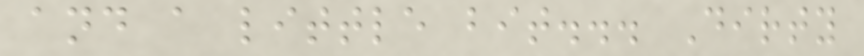and a little bit... Dirty
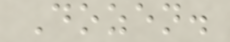Dozen.
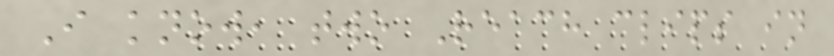I know, two Reach clips in
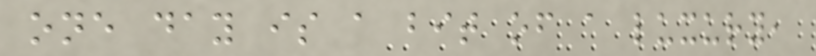one day is a bit of a luxury,
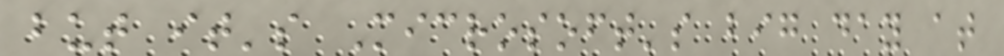but it's Microsoft's big day at
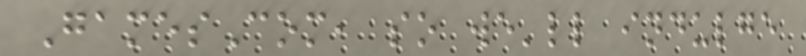GamesCom, so we'll indulge
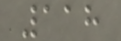118
